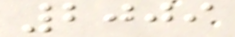2009
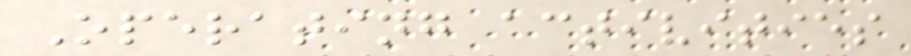Operating activities
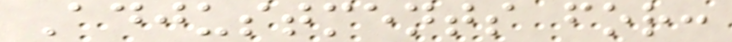Adjustments for:
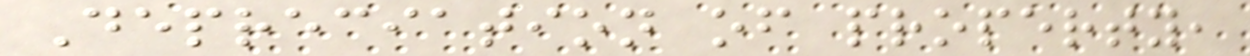Depreciation of property,
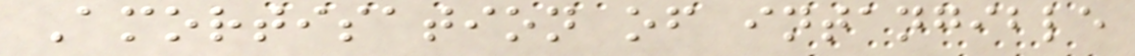Amortisation of intangible
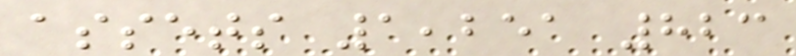assets 1,251 823
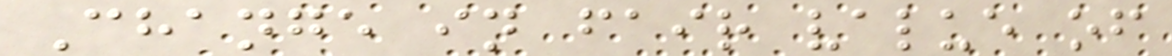Change in fair value of
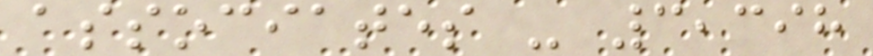associates - 3,398
